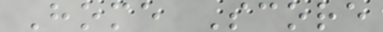Home Score
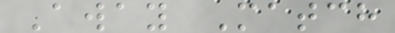Away Match
